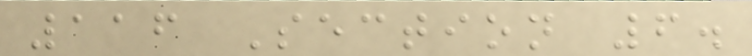116 Section 6.
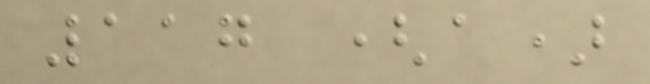117 (a)
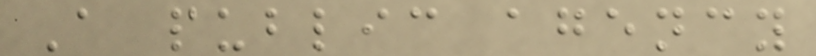A public agency
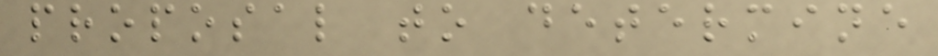proposal to determine
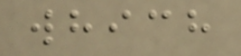which
